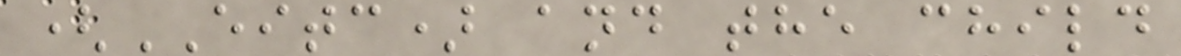(EITC) and the child
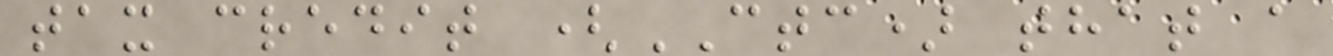tax credit (CTC) that a
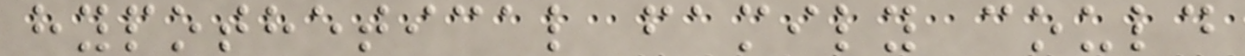hypothetical family could
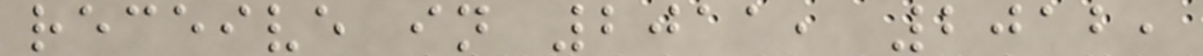receive in 2011, 2012,
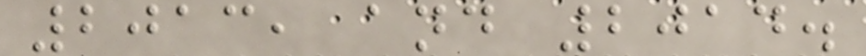2013, and 2014.
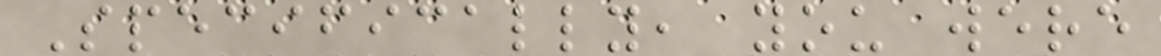Specifically, you were
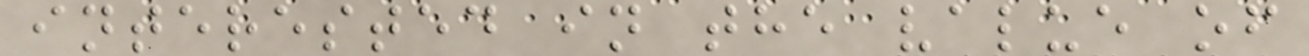interested in the value of
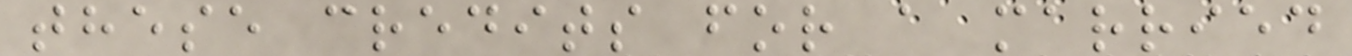these credits for a married
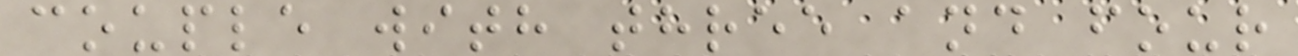couple with three and four
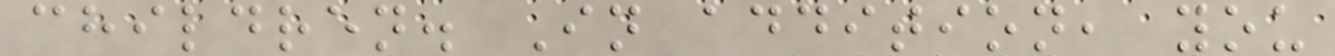children. In addition, you
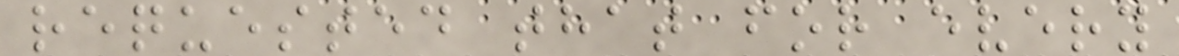requested that for every
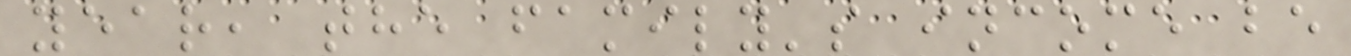year, the family's income be
